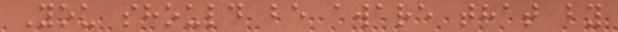You should be aware that by
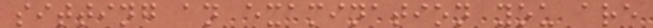sitting an examination you are
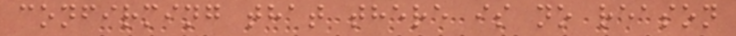confirming that there is no reason
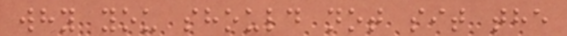why you should not sit the
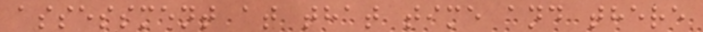assessment at that time and there
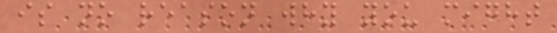is no reason why you might
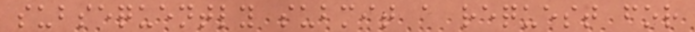subsequently submit a request for
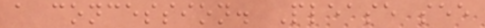a concession. Please see
